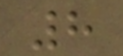8
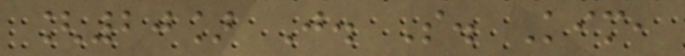[20] J. S. Kim,
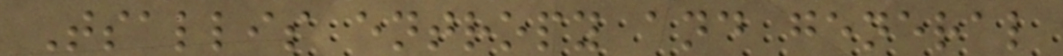Tsallis entropy and general
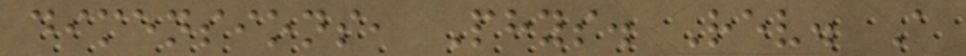dimensions, Phys. Rev. A
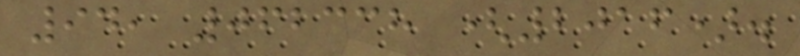94, 062338 (2016).
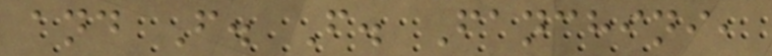and F. F. Fanchini,
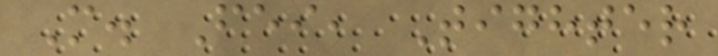M. Fei, Tighter
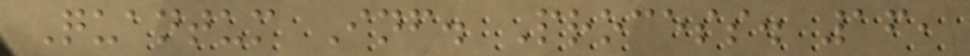Quantum Inf. Process. 16,
